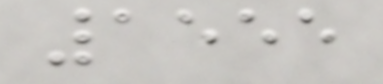1555
